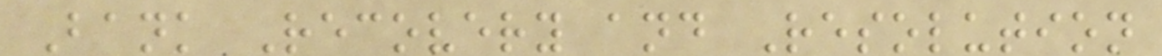Bank Recovery and Resolution
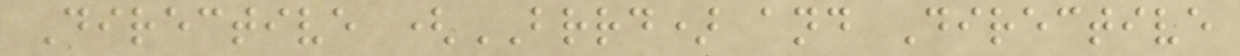Directive (BRRD) and Directive
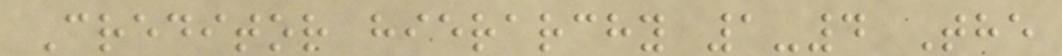Creditor hierarchy 1-4 The
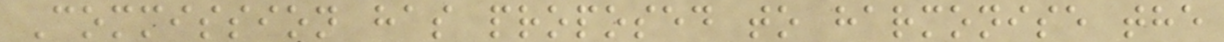Commission has proposed to harmonise the
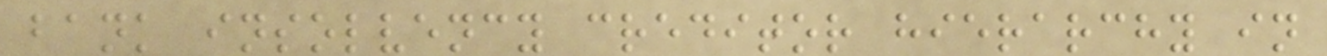bank insolvency creditor hierarchy in
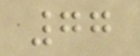77
